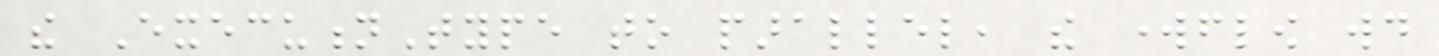the ExecutionType to parallel, the workflow would
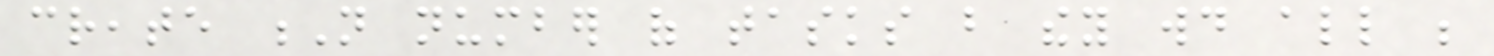create N number of tasks but they would all be
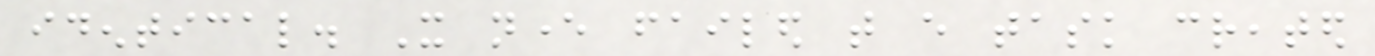identical. It never failed that every task created
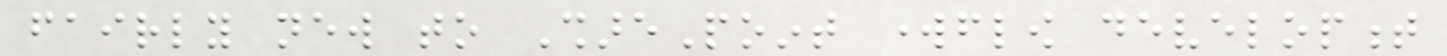fairly new to SharePoint workflow development
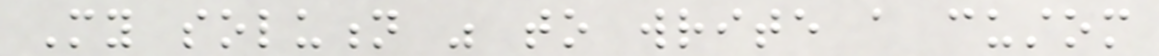My solution was to write a custom
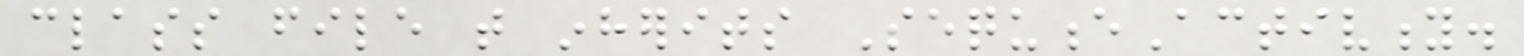class file that inherits SequenceActivity.
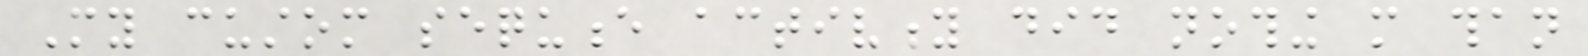My custom sequence activity did nothing more than
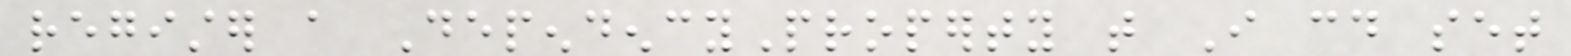register a DependencyProperty that I could set
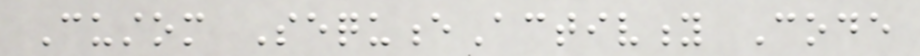Custom SequenceActivity Code
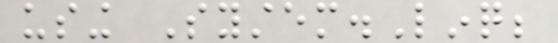using System.Linq;
